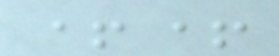++
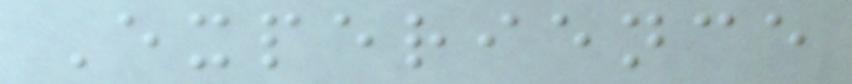Experience
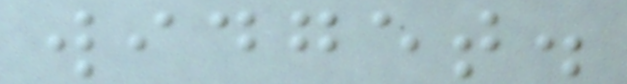widget.
